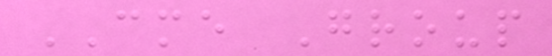CME Group
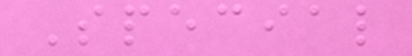Special
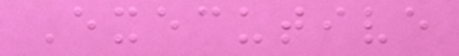Executive
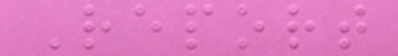Report
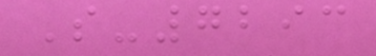S-7293
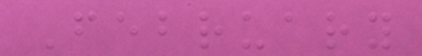February
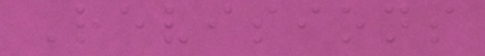Revisions
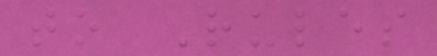to Rules
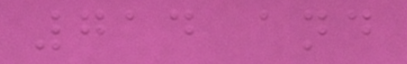714 and
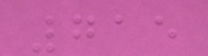715
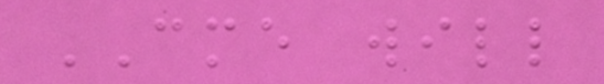CME will
